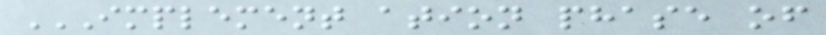IMPLEMENT ATION PHASE OF
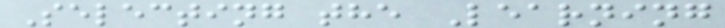Selecting the Learning
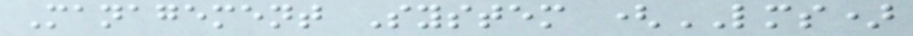Management System (LMS)
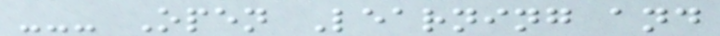--- Open Learning and
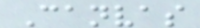Canvas
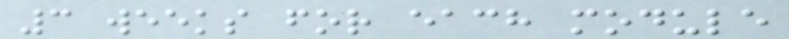3 weeks for each module
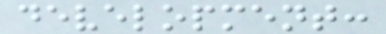development:
